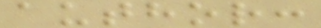author:
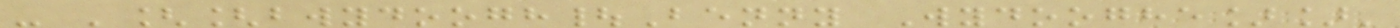- '[[bwydoogh|Benny Wydooghe]]'
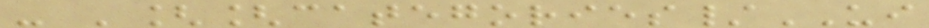- '[[categories/UI
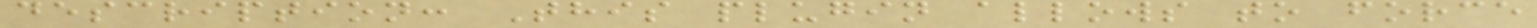description: This plugin allows to force
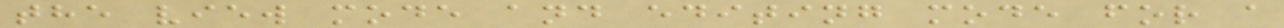the view mode and editing mode for a
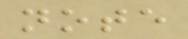note
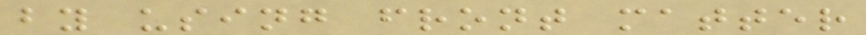by using front matter
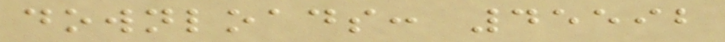downloads: 45592
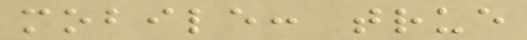mobile: true
